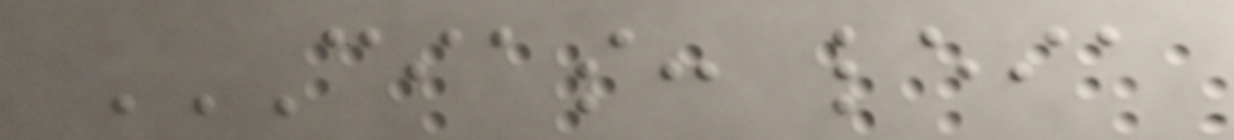CIAS: LEIA
